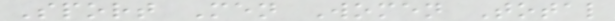Sport Men Women Total
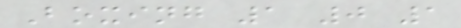Boxing 1 0 1
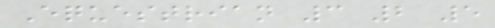Equestrian 3 2 5
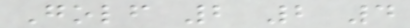Golf 2 2 4
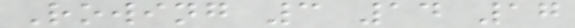Rowing 3 14 17
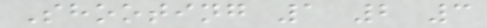Shooting 1 2 3
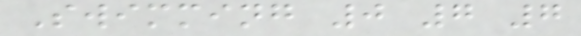Swimming 0 7 7
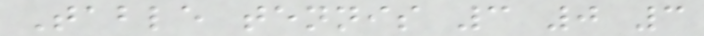Table tennis 3 0 3
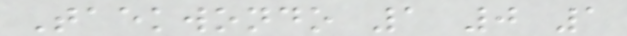Taekwondo 1 0 1
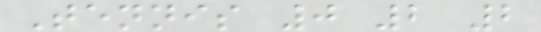Tennis 0 2 2
